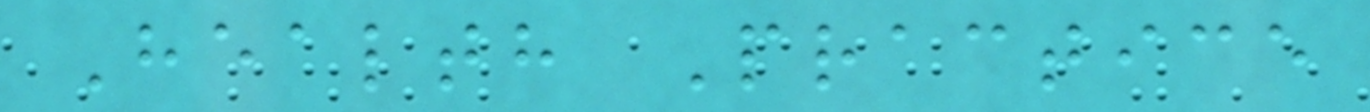Health Practice
